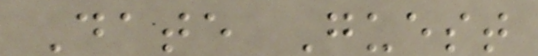Date Guest
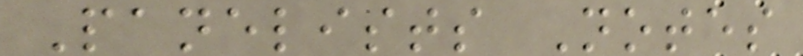Panelists Notes
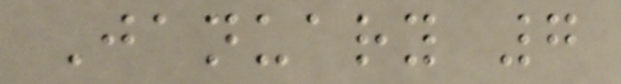January 7
